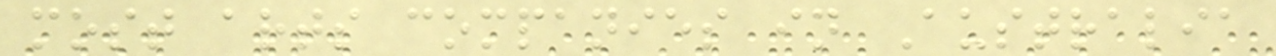most arts companies in Australia
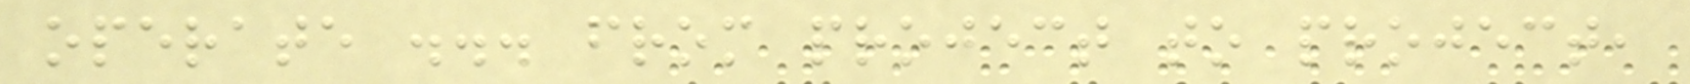operate ... from project to project,
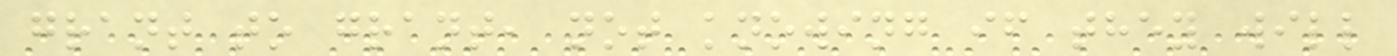grant to grant, not knowing if they will
